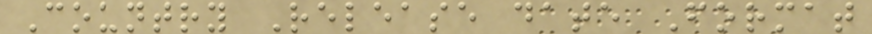Country Release date Format
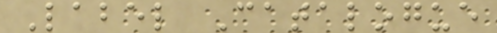Label Catalogue
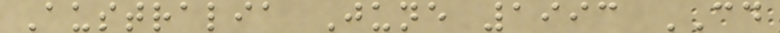Australia June 1993 CD
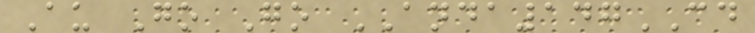Au Go Go ANDA147CD
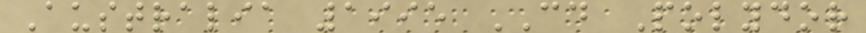Australia 1995 CD Polydor
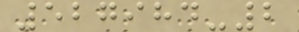527984-2
